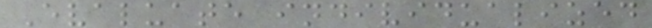Evaluate individualized
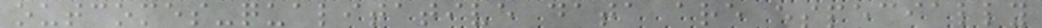outcomes-qualitative data are especially
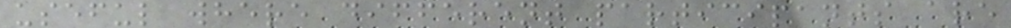useful where different participants are
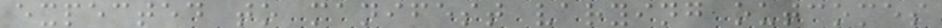expected to manifest varying outcomes
